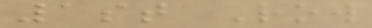1st Row
